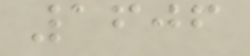1606
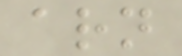arn
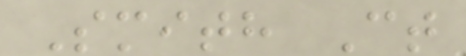Smith Ct
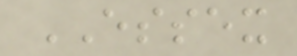ESSEX
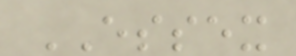ESSEX
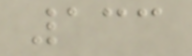133
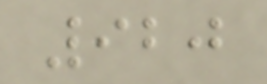920
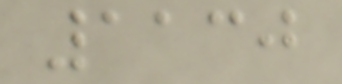1130
